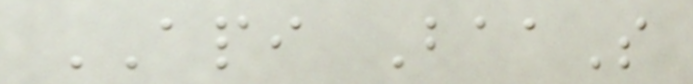API BaaS
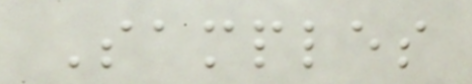Samples
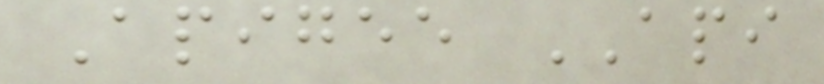Apigee API
